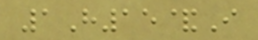1H15&I
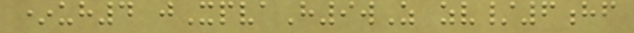*uh4 jXpvaH9wZ zv/6hf
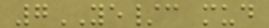7YE/c mud
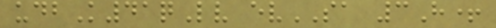udbK41qLv evSA 3H+
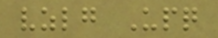vzlg Upq
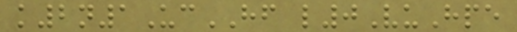k2n1UcHF l0VuHpe
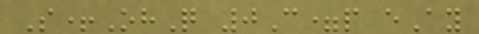S+OhQ 0C=p eAy
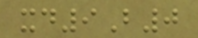xd9B0
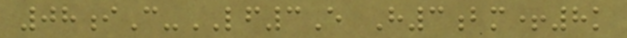08iC-LF3E H3bm+8k
